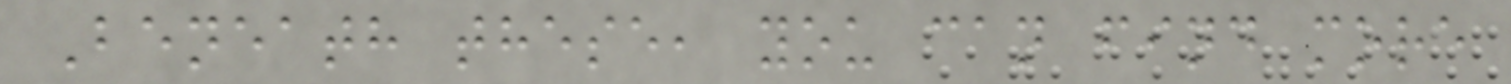Beneath these, you can find more
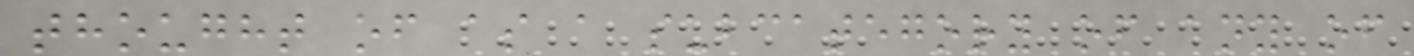thought of as a subcategory of any of
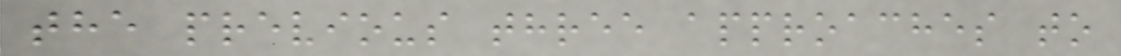the previous three approaches to
